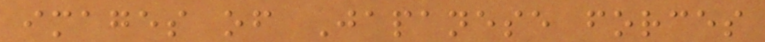images of Japanese forces
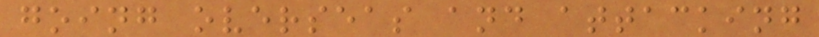going overseas and attacking
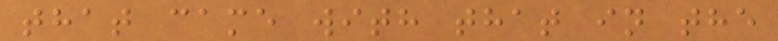that came with that in the
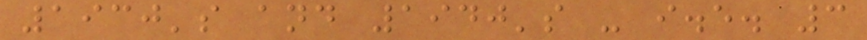1930's and 1940's - i.e. 3
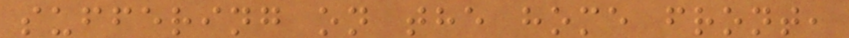suffering on the home front,
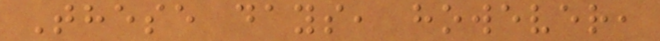These days, however,
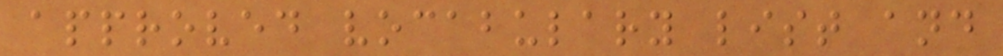approved vocabulary list and
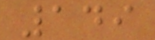149
